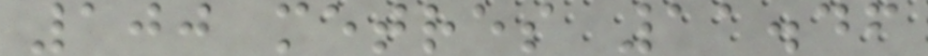100 metres 11.46
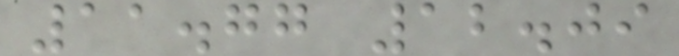11.77 12.09
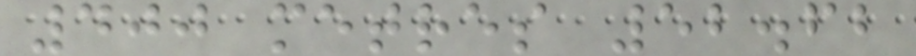400 metres 52.62
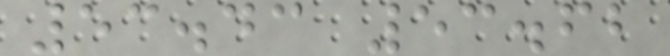53.43 53.62
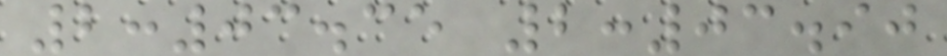2:03.35 2:03.90
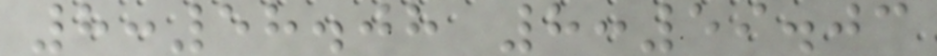8:58.08 8:59.03
